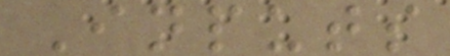Inputs
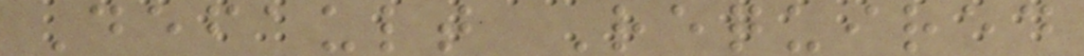Default Required
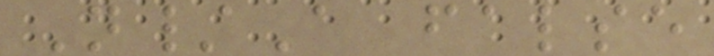N/A false
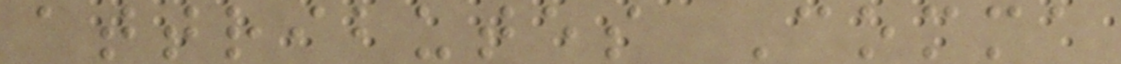attributes Comma
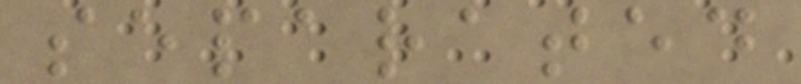separated
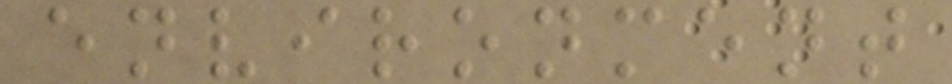environment
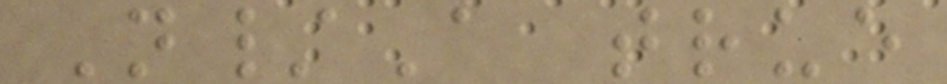N/A true
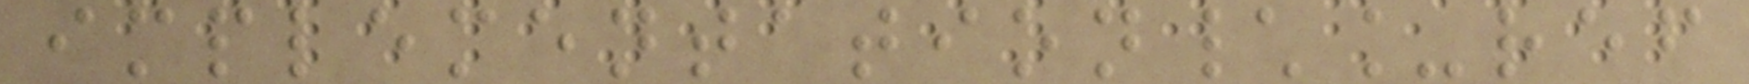implementation\_ref
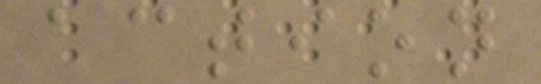action
